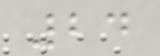24
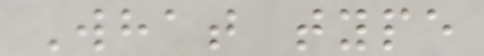What type
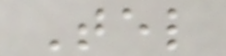Tel
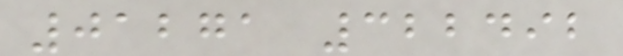01271 322492
